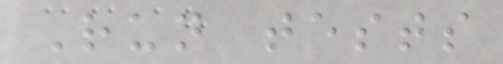Run tests
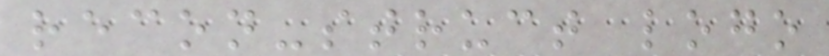recon-struct logo
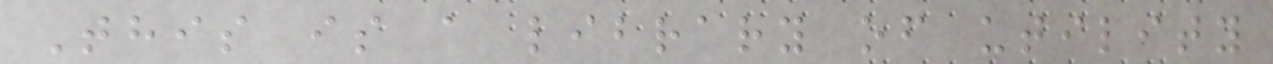This is a library of utility
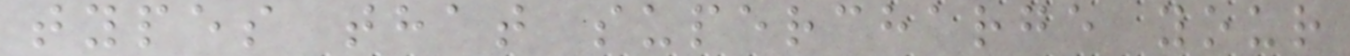types that supercharge your
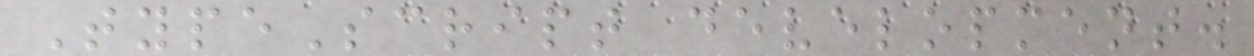TypeScript development.
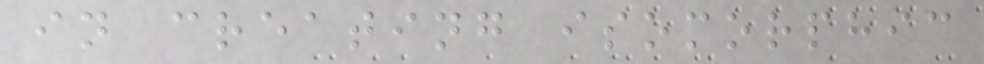in creating isomorphic
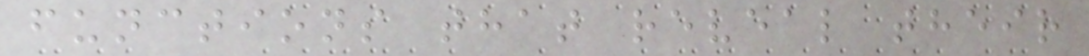functions that reveal their
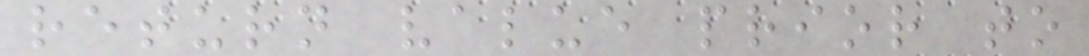return value prior to
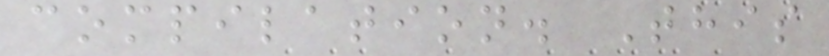compilation. This
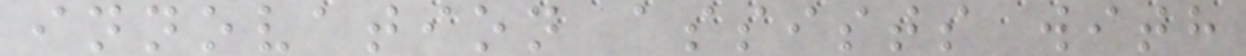innovation assists with
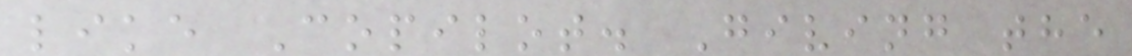like Copilot. Giving the
